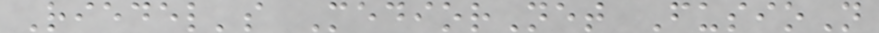Riedel's MediorNet FusioN
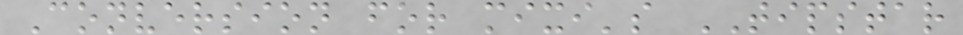Conversion for mixi's TIPSTAR
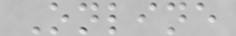Online
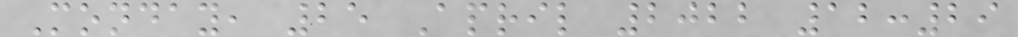Monday, 25 April 2022 12:29
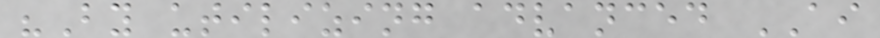"By utilizing advanced AI
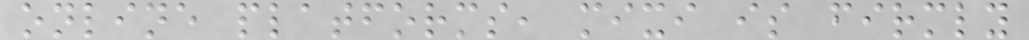online platforms, mixi is firmly
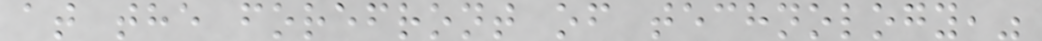at the forefront of technology,"
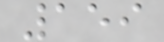159
